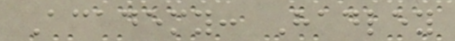Academy: Hadley
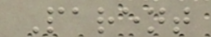Parent
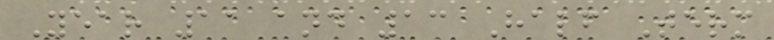Year 11 and 13 Half Term
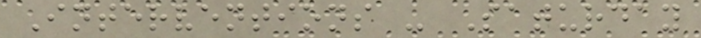Interventions - Saturday
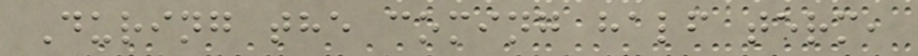During the coming half term,
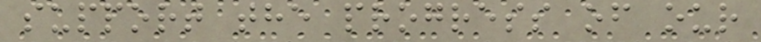support the progress of our
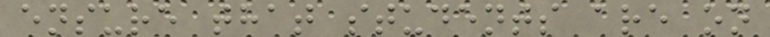ensure that students are on
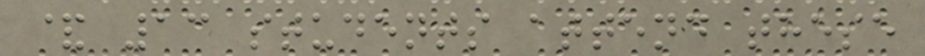& 13 students attend these
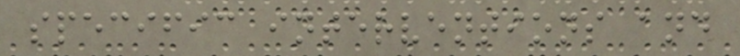specific interventions and
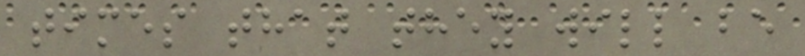times that they will be
